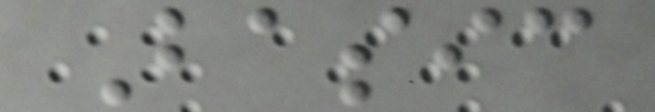Basic
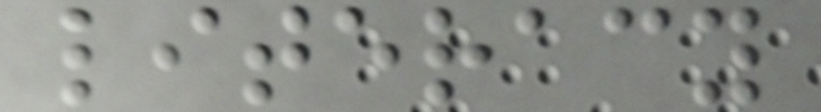literacy
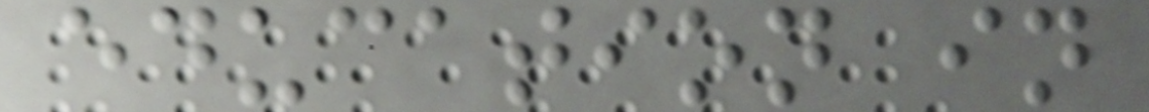education in
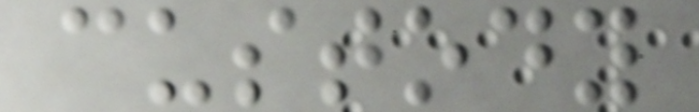custody
